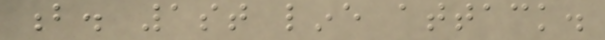b. 1st line attack.
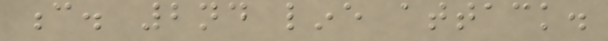c. 2nd line attack.
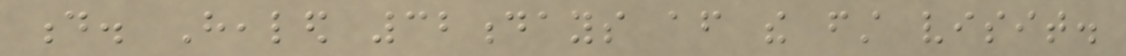d. Healed 32days after the first visit.
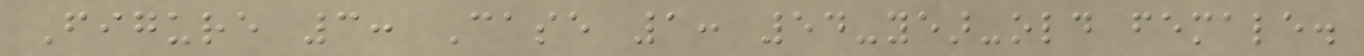Figure 3: Case 1: 54-year-old female.
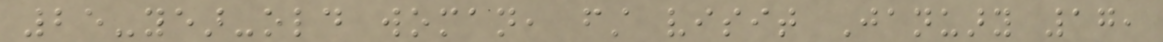25-year-old woman, first visit January 17,
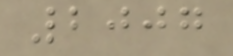2007
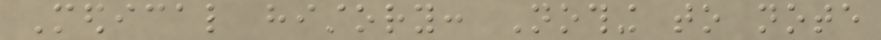Medical history: Nothing to note
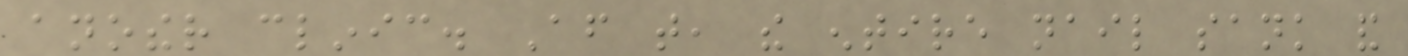another clinic. After that, the entire nail sank and
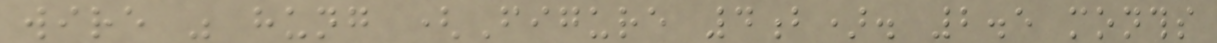wire was hung (Figure 4b). 2.5 months
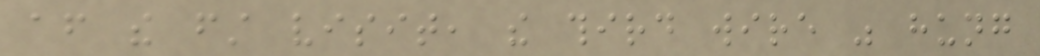after the first visit, the third wire was hung
